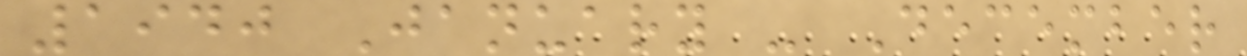1940 January - December
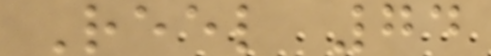Reel 74
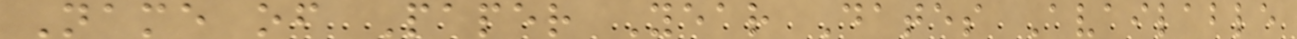Name of Paper Year Dates Available
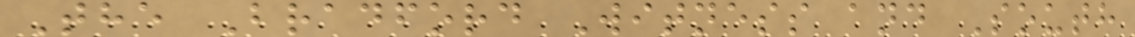The Bradford Witness and South
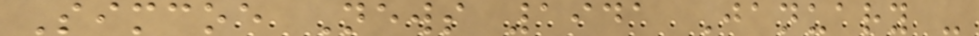Simcoe News 1941 January -
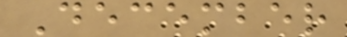December
